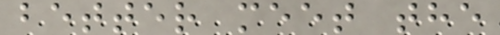better meet the
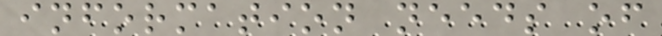information needs of
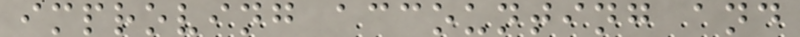improving accounting and
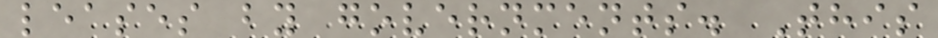leases by governments. This
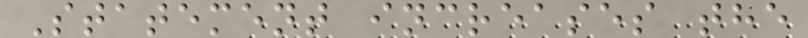Statement increases the
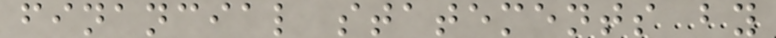financial statements by
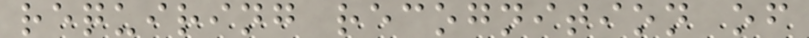requiring recognition of
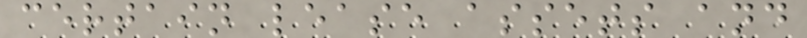certain lease assets and
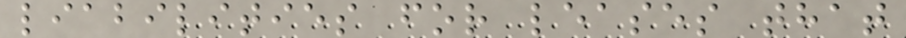liabilities for leases that
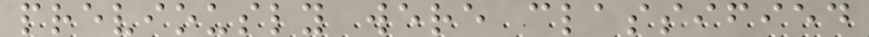previously were classified
